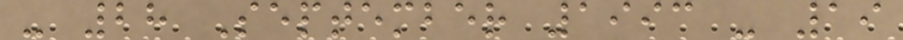- 28 September 1993 - 19
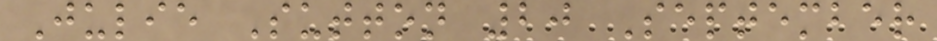Julie Sutton 20 September
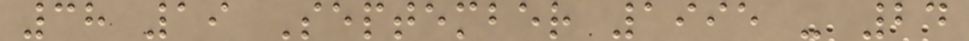38 19 September 1995 - 24
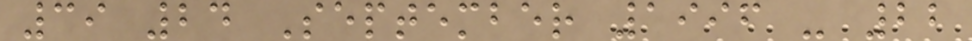39 24 September 1996 - 22
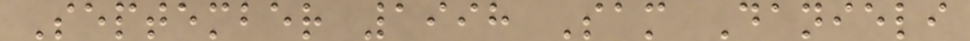September 1998 Sam Danieli
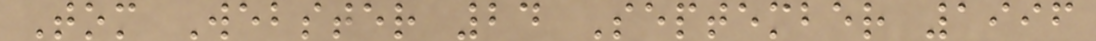Tom Webster 24 September 1996
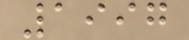1997
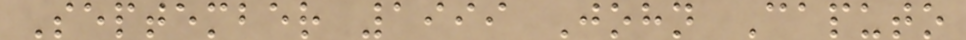September 1999 John Caputo
